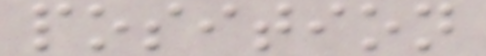position
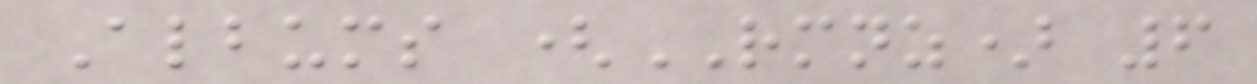Albums (RMNZ) 6
